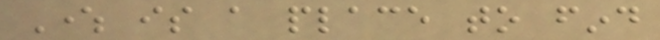Where is a place to find
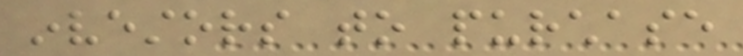investors to purchase
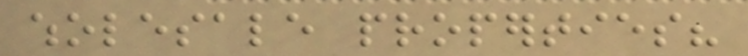wholesale properties?
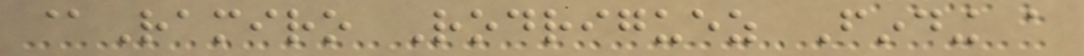@Ramiro Rodriguez Finding a
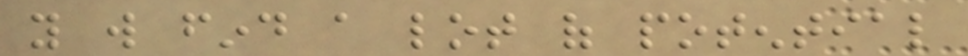you will find a lot of potential
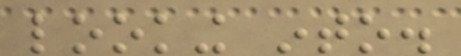looking into.
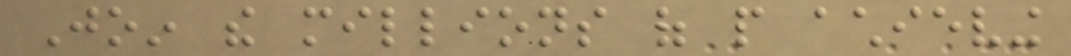Join the millions of people achieving
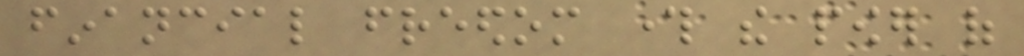financial freedom through the power of
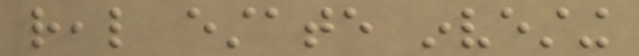real estate investing
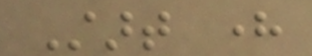Start here
